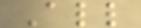All
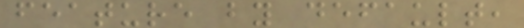feature by default,
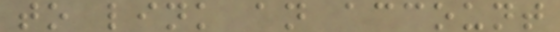to link an account
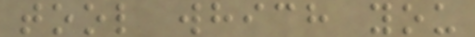tool which you
